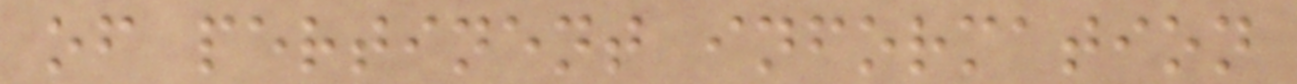of pertinent information
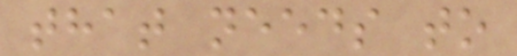that needs to
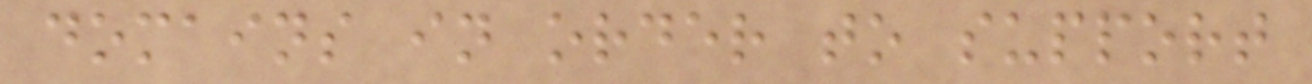domains in order to support
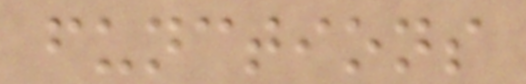functions
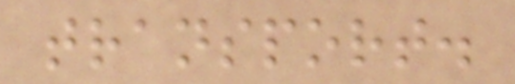transport.
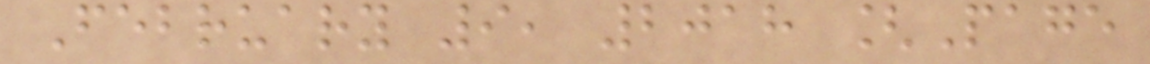February 9, 2018 [Page
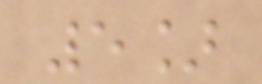5]
